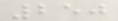250
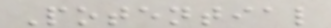Potential
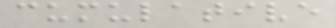cumulative
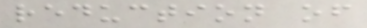reduction of
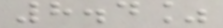8.4%
